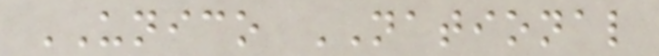UNICO NATIONAL
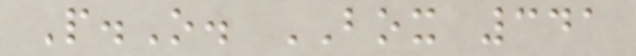P.O. BOX 341
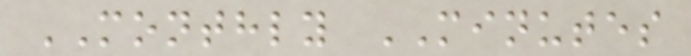MONTHLY MINUTES
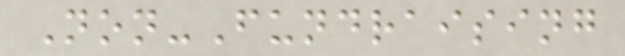Non-Fundraising
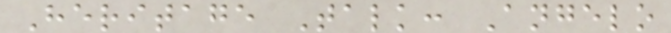Heritage Talk: Angelo
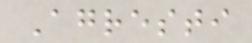Agresti
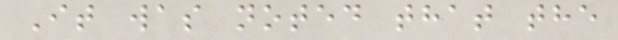It was noted that the
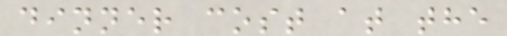dinner cost at the
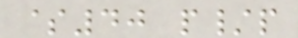$40 p/p
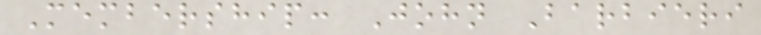Membership: John Barbieri
